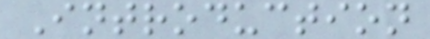Introduction
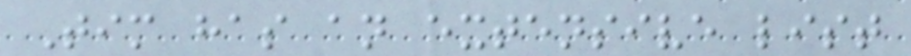Tim has an extensive list
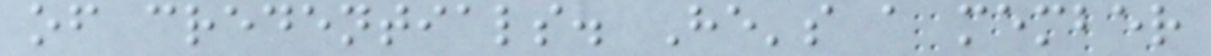of credentials. He's a member
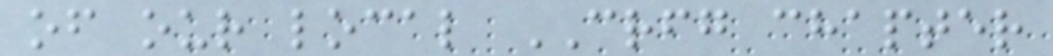of our local CRFG chapter
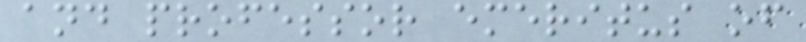and professor emeritus of
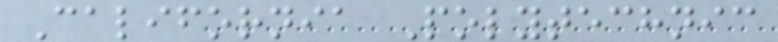California Polytechnic
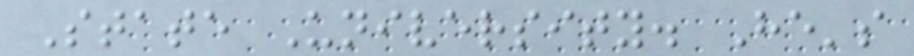State University. He's
